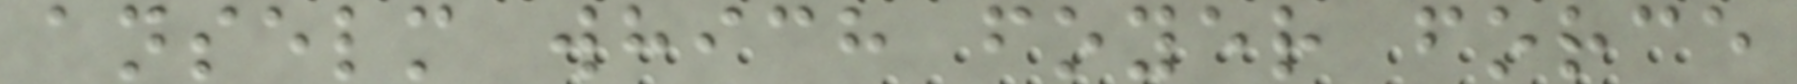anselm which foyer force
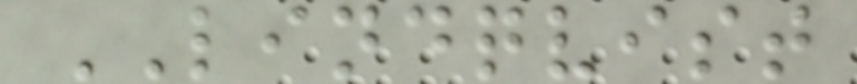LINDQVIST
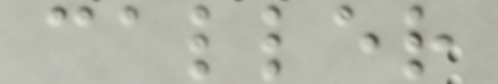caller
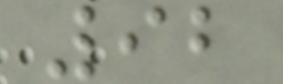92
